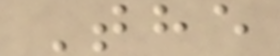The
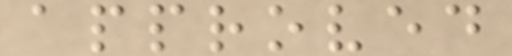approved
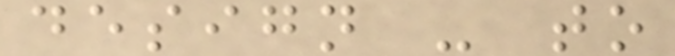design - to
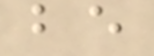be
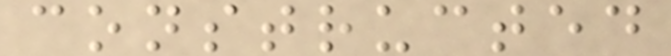constructed
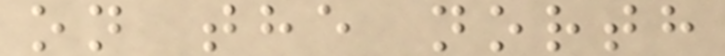on the north
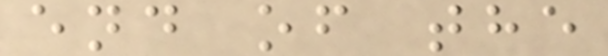end of the
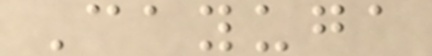Cayuga
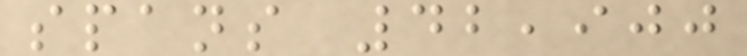spans 42,900
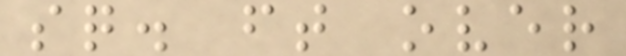sq. ft over
